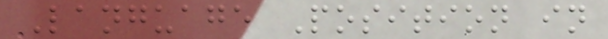Language Position in
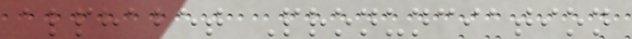alphabet Pronunciation
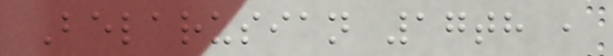Belarusian 17th ,
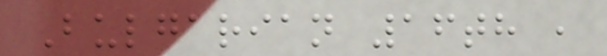Bulgarian 16th ,
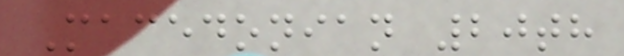Macedonian 20th
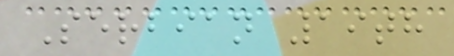Serbian 19th
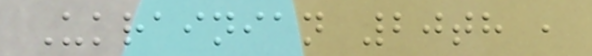Ukrainian 20th ,
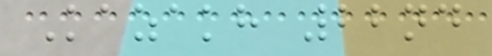Kazakh 22nd
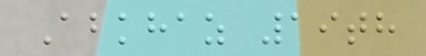Abkhaz 19th
